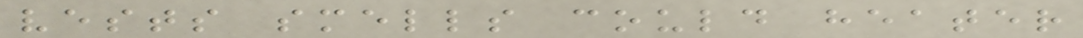vests smells could heater
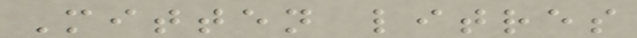Mitten litres
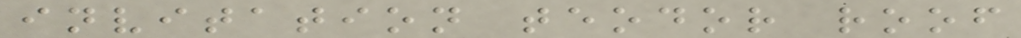invitation teodor roof
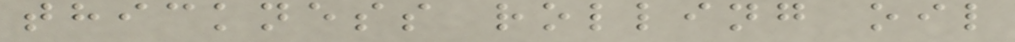thickness rolling oil
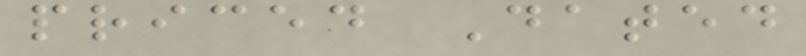priced Dated
